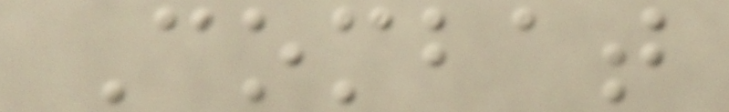Combat
